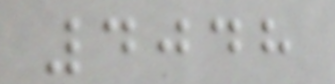4048
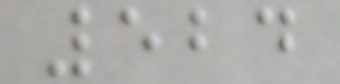524
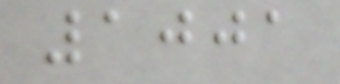1001
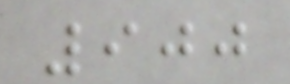900
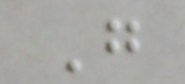G
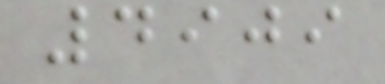4909
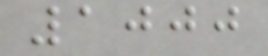1000
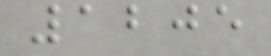1205
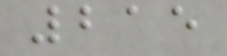215
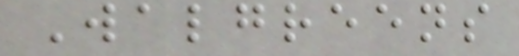Walgreens
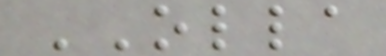OLLA
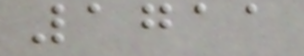1711
